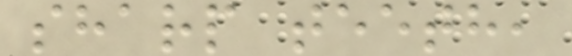sharp teeth,
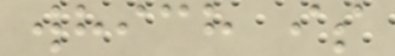which is
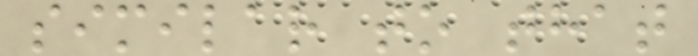similar to that
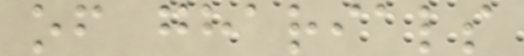of gharials
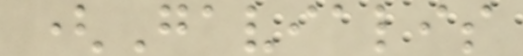(Gavialis
